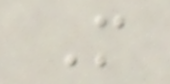M
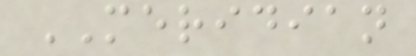MERIDIAN
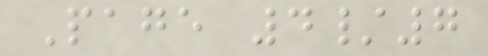Page 4/7
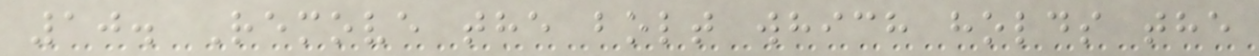10. Remove the bolt which holds the
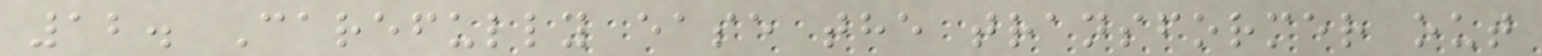12. Carefully ease the transformer out
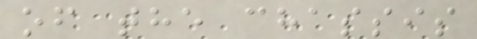of the chassis
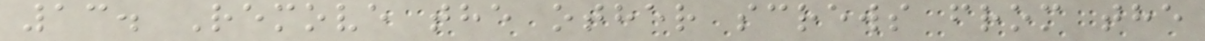13. Remove the other screws from the
